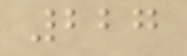227
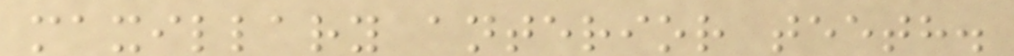maxillary anterior teeth.
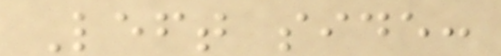Left side:
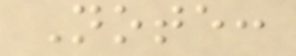Note:
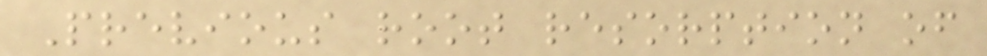Previous root resorption of
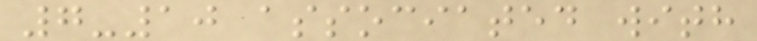7-10 associated with
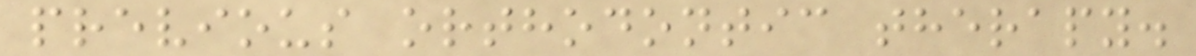previous orthodontic therapy.
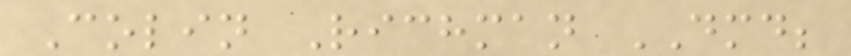Colin Richman DMD;
